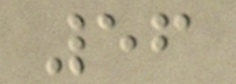56
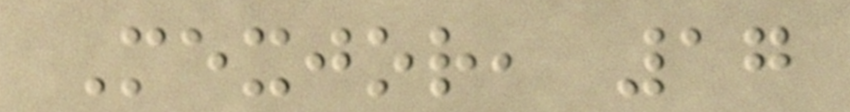Mexjor, 17
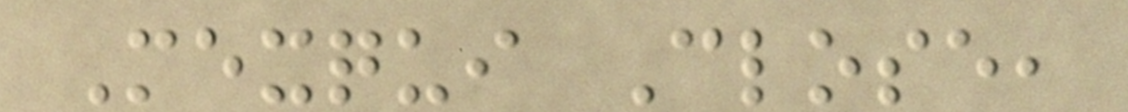Mexqui Close,
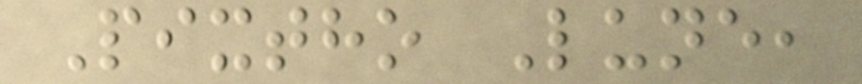Pixtho Lune,
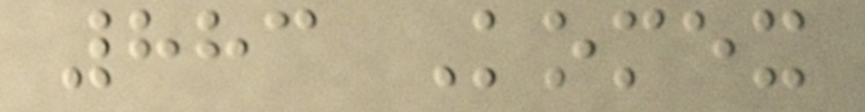883 Komex
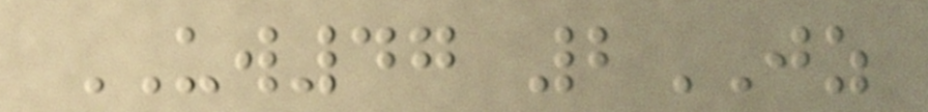UW47 2JZ
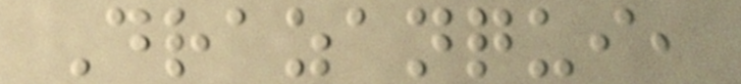Drazanqui,
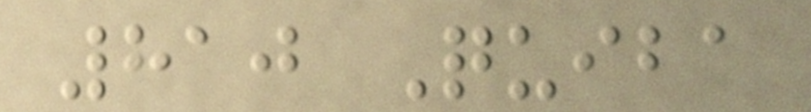810 Quiba
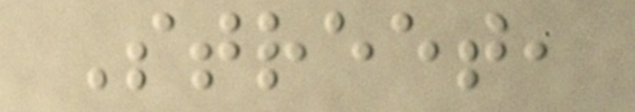Street,
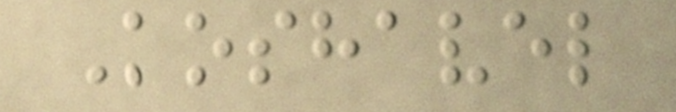Koshavel
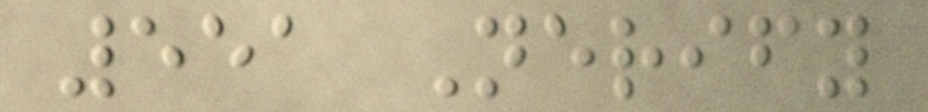551 Nerify
